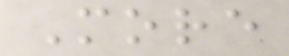More
